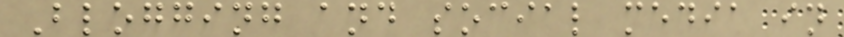Blogging and social media in
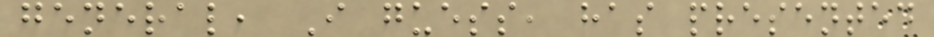general, I guess, has presented
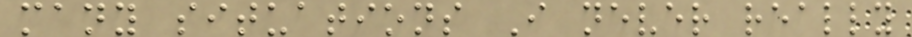many situations I never really
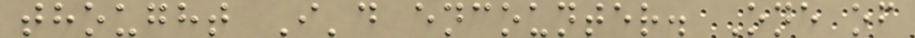thought I'd encounter. One of
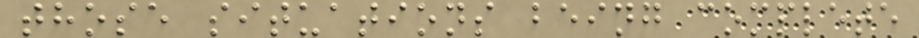those situations being complete
